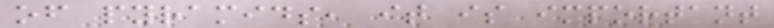of pyramids, it is important
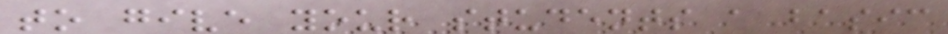to give your students a basic
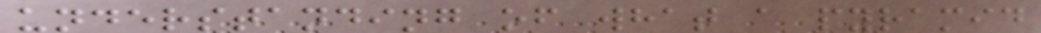understanding of what a pyramid
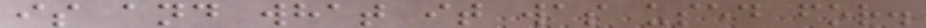is and what it was used for.
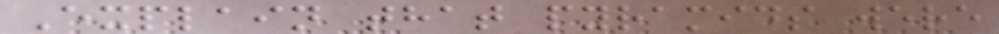Explain that pyramids were
